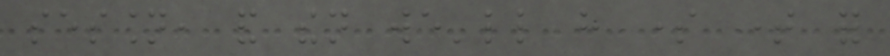session, and then we'll have some time for
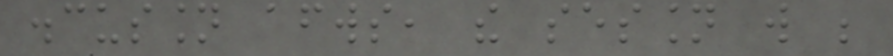discussion afterwards, the session will be
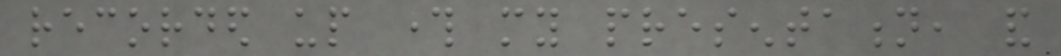recorded up through my presentation, and
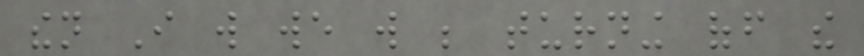then I will we will be turning off the
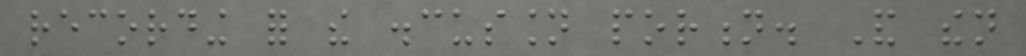recording for the discussion portion. And then
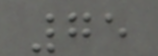75
